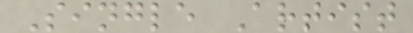Single Artist
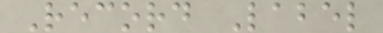Record Label
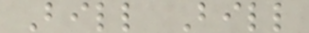Bill Bill
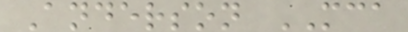Anderson MCA
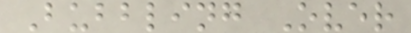Bubbling Over
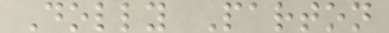Dolly Parton
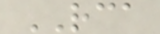RCA
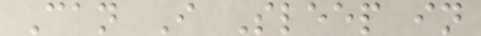Can I Sleep in
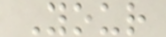Your
